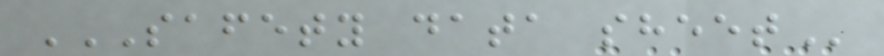SAFETY DATA SHEET
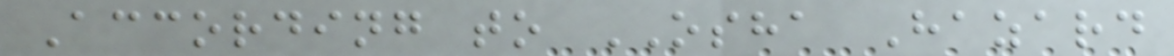According to OSHA Hazard
